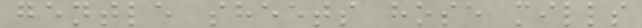gentle sheets hose mills
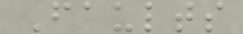Faults
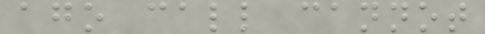ago call cannot
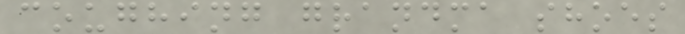coughing grandma shoes
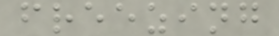freezing
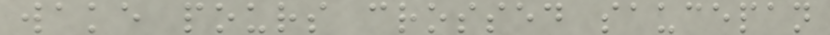wake pours crossed saucepan
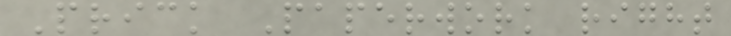Prick Paperwork right
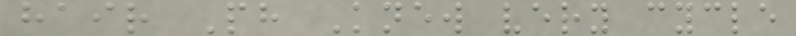hair Ph Knew very cycle
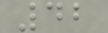42
